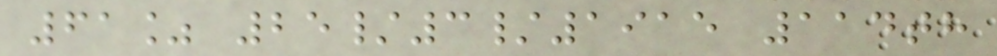61% 25/3/1915 114th
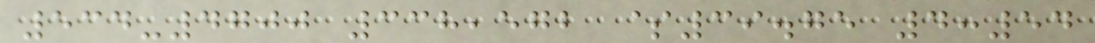534-4700 338,572 $39.75 4:54
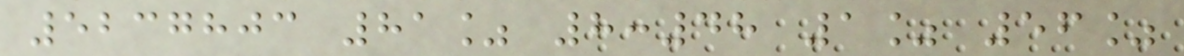5237803 81% 8:48 1% 56%
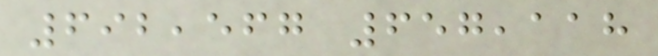692,567 657,118
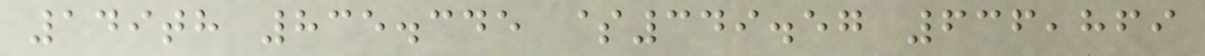149th 835.345 $349.57 636,869
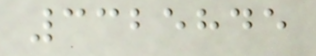3325845
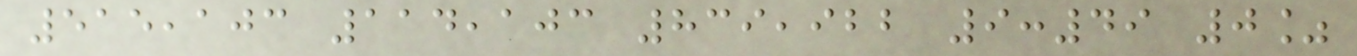515,103 114,103 839,922 9:49 0%
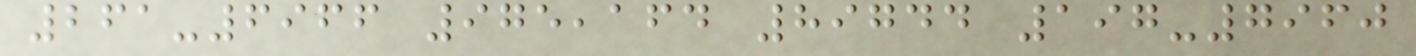261-6966 975,164 89744 197-7960
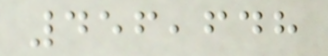456,648
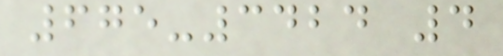675-3424 4
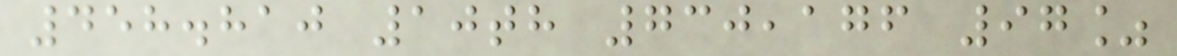458.810 10th 730,176 97%
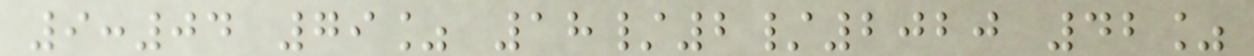9:04 79% 18/2/2020 42%
